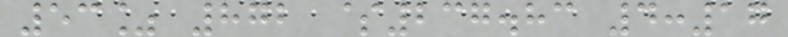53% 872 $237.83 4:17
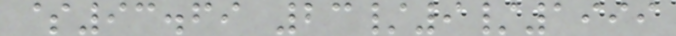$93.69 23/9/1999
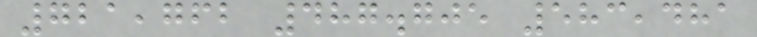721,762 487.705 583,481
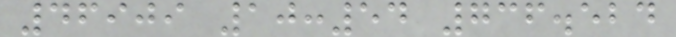46909 10:54 736.524
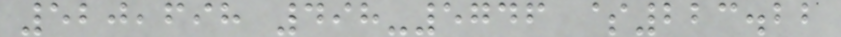520,698 498-5746 $223.22
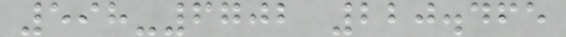598-6702 220.465
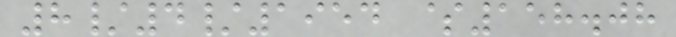8/4/1954 $158.08
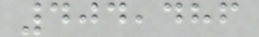404,486
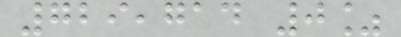729,714 0%
